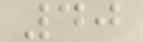40
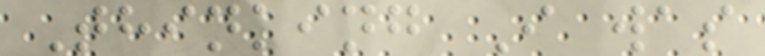Thinking I was
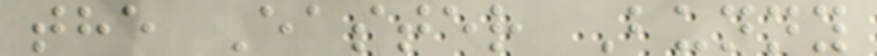the Easter Bunny
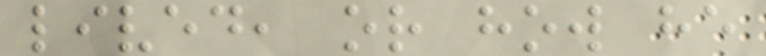lived, or how he
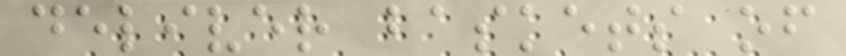deliver baskets of
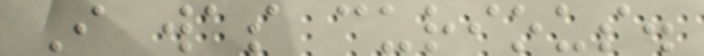I was curious.
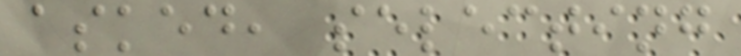asked, selecting
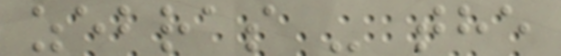zebras - the
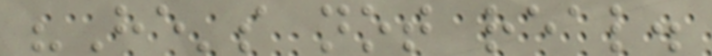"He's not real.
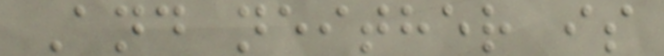And neither is
